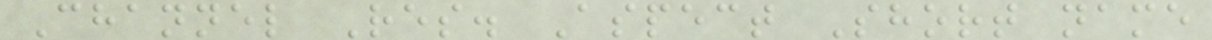Channel Res. Aspect Short name
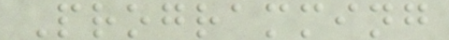Programming
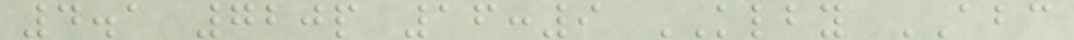4.1 720p 16:9 KLBY ABC
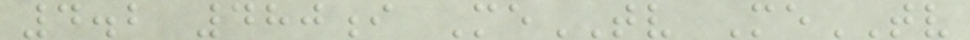4.2 480i MeTV MeTV
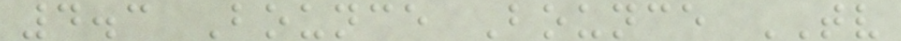4.3 Bounce Bounce TV
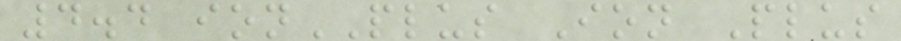4.4 ionPLUS Ion Plus
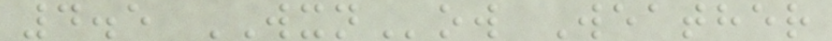4.5 WXNow Weather
